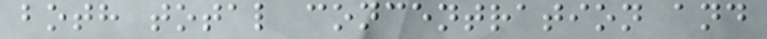both total concentration and
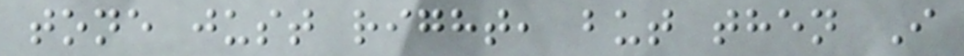tone just right, but then I
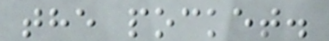the pocket.
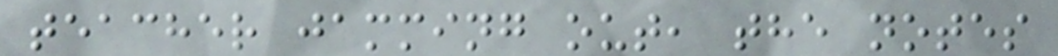teacher jamming out, the notes
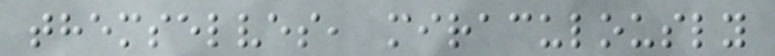themselves, miraculously
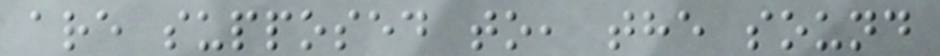are supposed to, the sound
